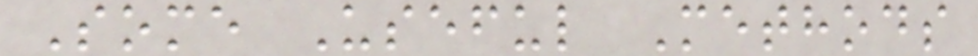Some Useful Methods
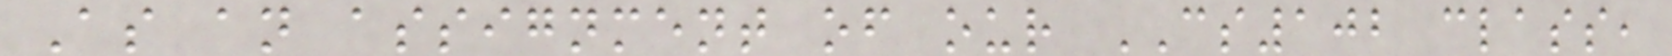As an assignment of our CS102 class,
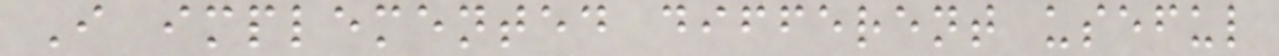I implemented different useful
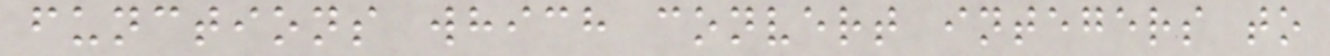functions which convert integers to
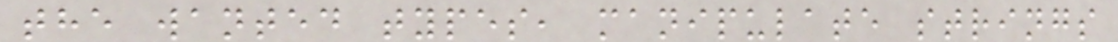the wanted types, manipulate strings
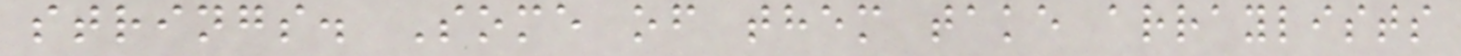strings. Some of them take arraylists
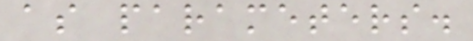as parameters.
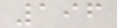196
